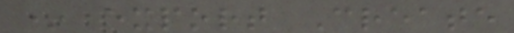* export Create
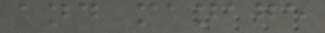and manage
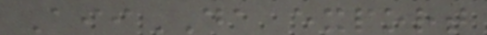AiiDA export
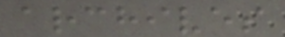archives
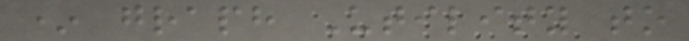* graph Utility to
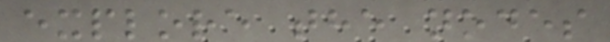explore the nodes
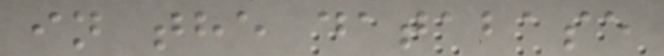in the database
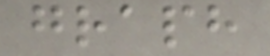graph
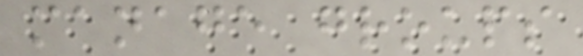manage groups
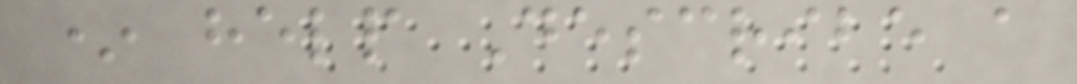* help Describe a
